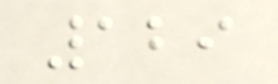129
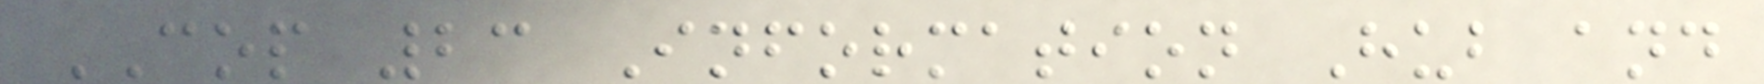COP 23 Information Hub and
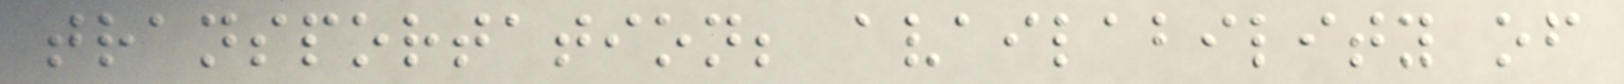transportation; availability of
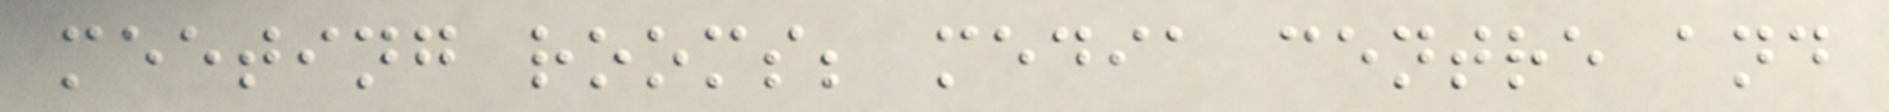meeting rooms; media centre and
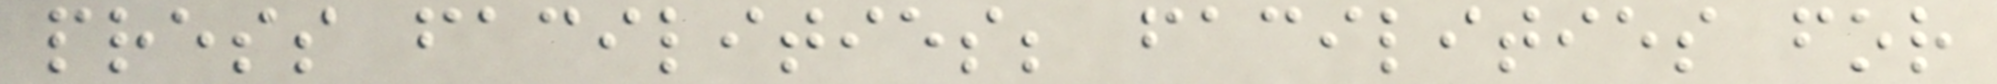press facilities; facilities for
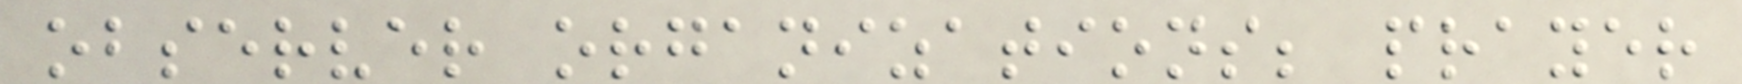observer organizations; prayer
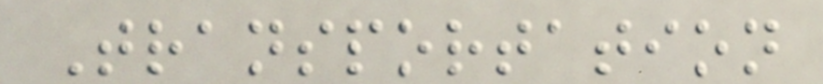Transportation
